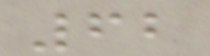62
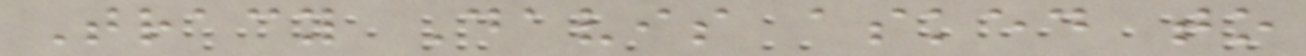Tracy Davis asked to
